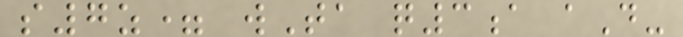s7z= wTa q3a aD-
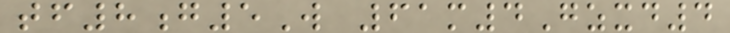tf8g5W 61m4Gzxd4
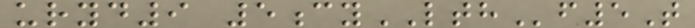uryd9 5cyLTHf5T
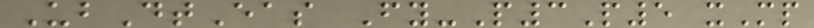UbDtEas Fy-P3P5 xMp
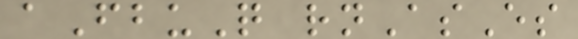aFbuQ rnAsEs
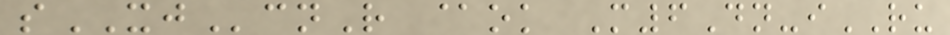sXJcnR @ok M6Dn-iRU
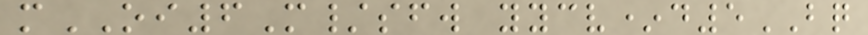mOI6M/sfw yycv*d5BQ
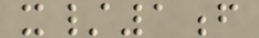x/1f
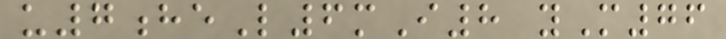u7heL6mI8 yM76
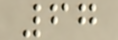67
